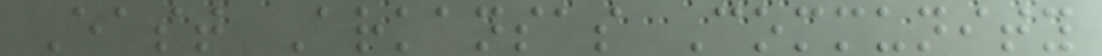East Arkansas Community
